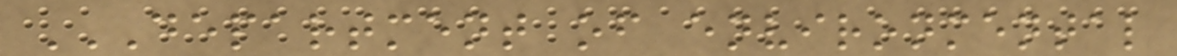DEPARTMENT OF ENVIRONMENTAL
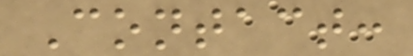Contact:
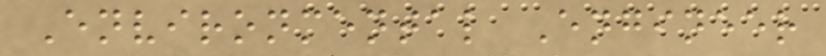Environmental Engineer
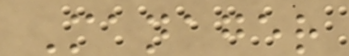Manager
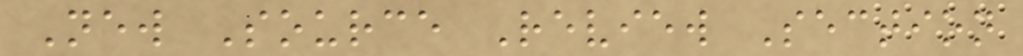New Source Review Section
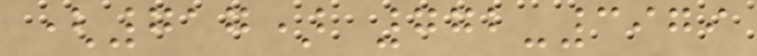(717) 772-3979
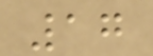17
